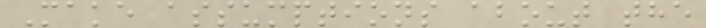Make assumptions about the
